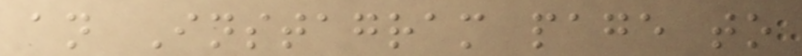an Instagram page to
